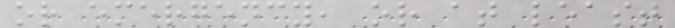or emergency, or at least
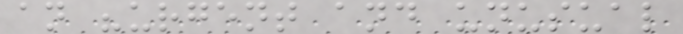an "urgent and unusual
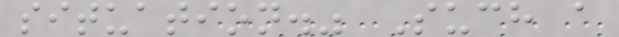situation." Such a
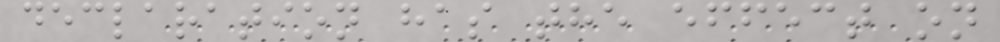declaration has the effect on
